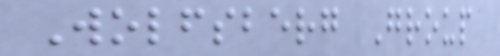Wolfsberg Group
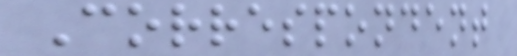Correspondent
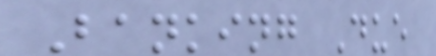Banking Due
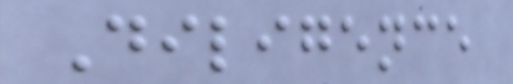Diligence
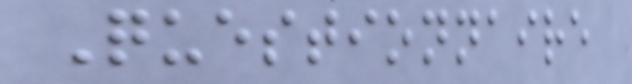Questionnaire
